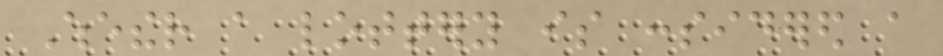Whether a lottery is considered a
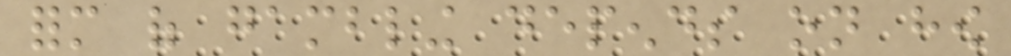form of gambling depends on how
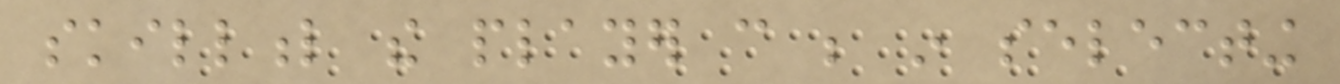skillful the player can be in selecting
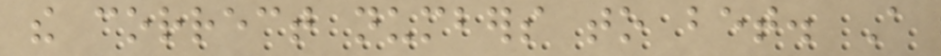the correct numbers to bet. A
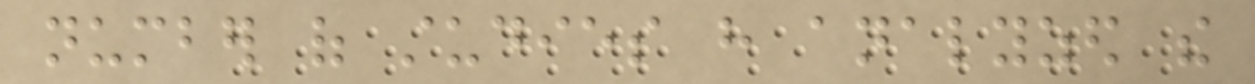number of studies have analyzed the
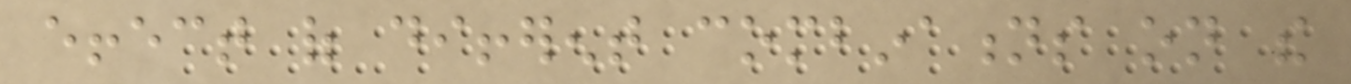effect of different combinations on the
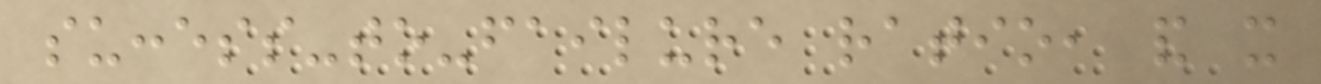success-to-failure ratio, and it
